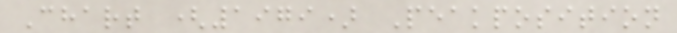Chart (1979) Peakposition
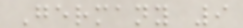Germany 9
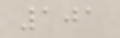101
